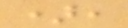),
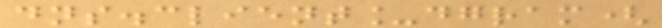dns.client_dgram(
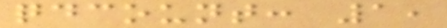qdcount: 1,
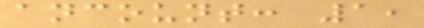ancount: 1,
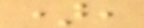),
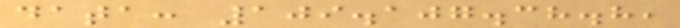data: 109.107.38.8,
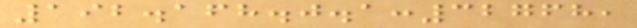192.168.0.1:32768,
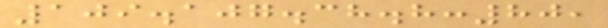109.107.38.8:80,
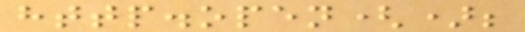http.open();
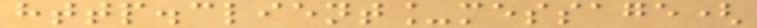http.client_message(
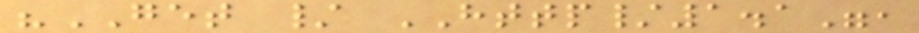"GET / HTTP/1.1",
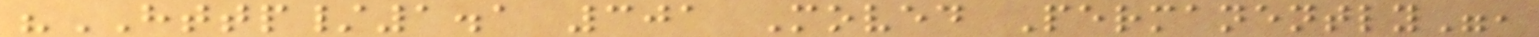"HTTP/1.1 301 Moved Permanently",
